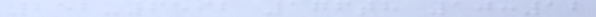252-6592 176th 10:12
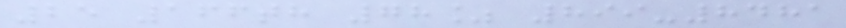25 166th 78% 899-8481
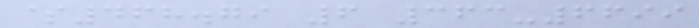$468.79 6 363-6699
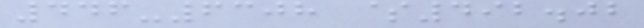446-6308 $492.02
